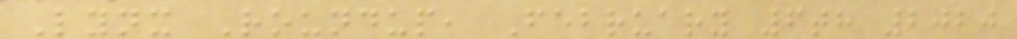Lynx Roundup, February 6th 2020
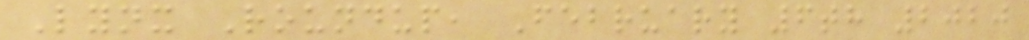Lynx Roundup, February 6th 2020
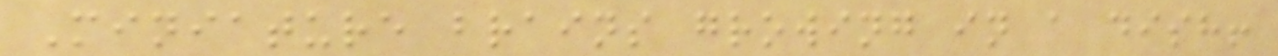Miniature brains growing in a dish!
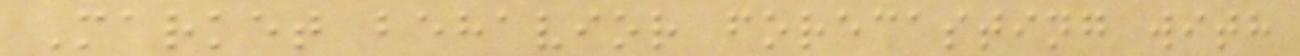Market behavior forecasting with
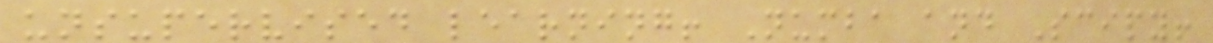unsupervised learning! Numba and Scipy!
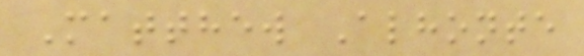Matthew Alhonte
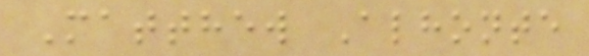Matthew Alhonte
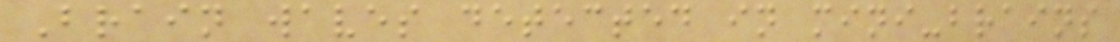Brain waves detected in mini-brains
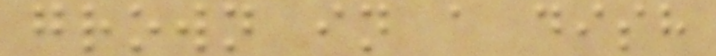grown in a dish
